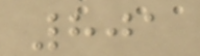801
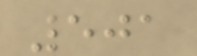501
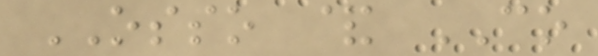OSSO & CO
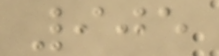905
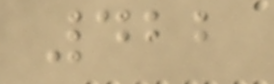422
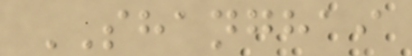SHANGHAI
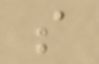s
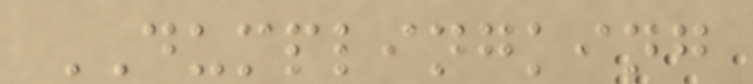DUMPLINGKING
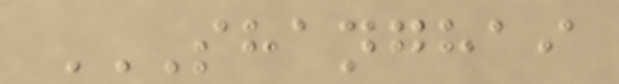SHANGHAI
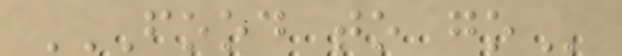FOOD TO GO
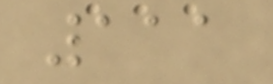111
